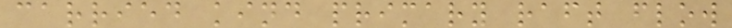carried kind primary raft flow
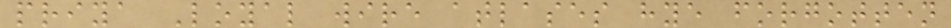priya Loyal wire atlases hye forgotten
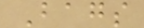Bags
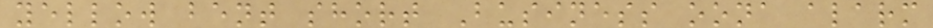yellow bent short Business oona alarm
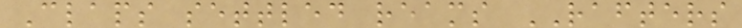Claps settled reams RAFTERS
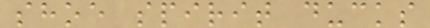shoe spirit ducks
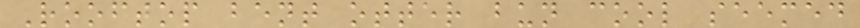Rooftop bent otter bun cool seemed
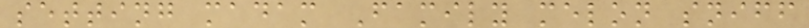setting madam Family melon sniff
